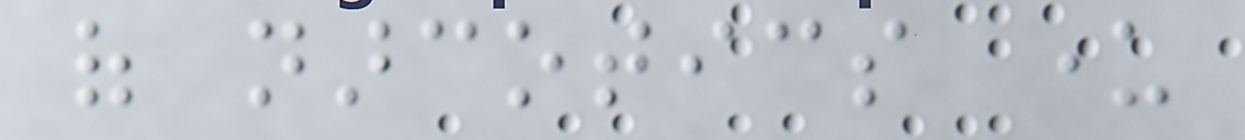of narcotics under
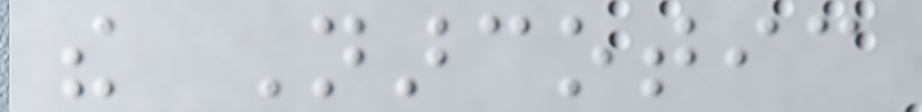the Narcotic
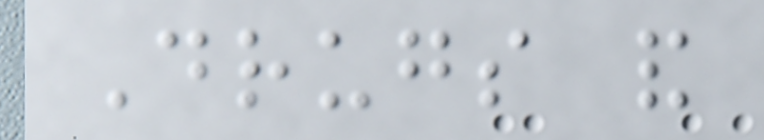Drugs and
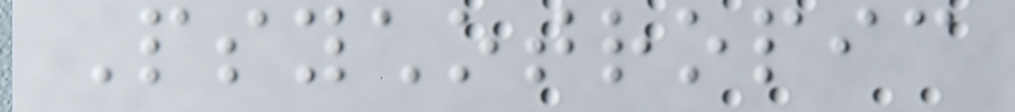Psychotropic
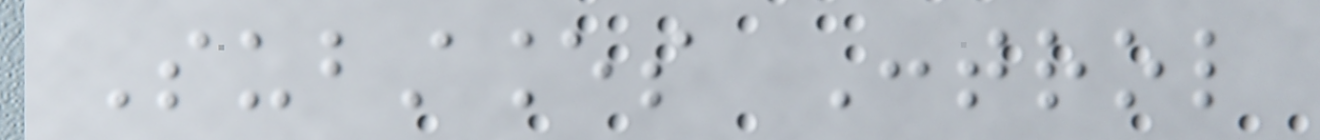Substances Control
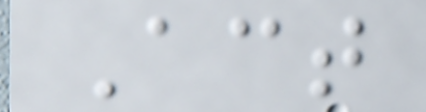Act
